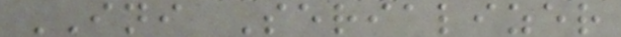INI Serializer
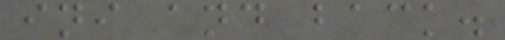ini and back.
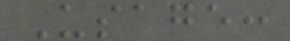Usage:
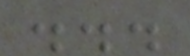...
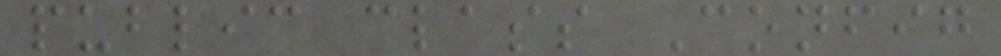public class Config
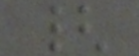{
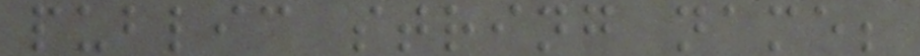public string name;
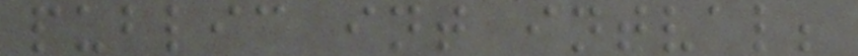public int intval;
